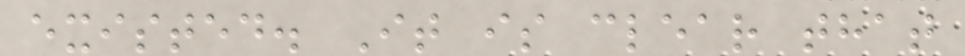existed. It is clear that
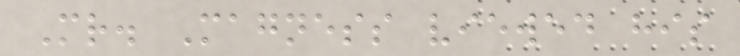Mr. Magness viewed his
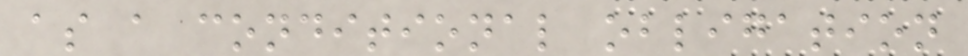as a conditional obligation
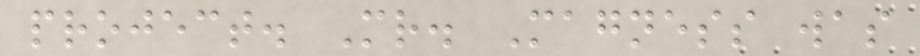project. Mr. Magness was
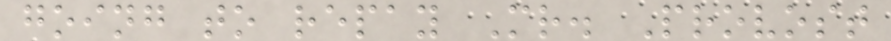going to repay Mr. Provost
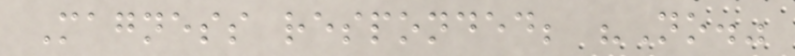Magness responded; "No."
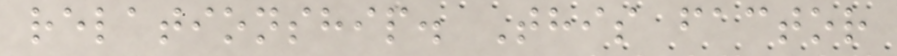relationship. This factor
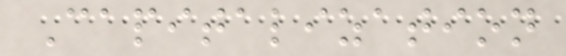Capitalization
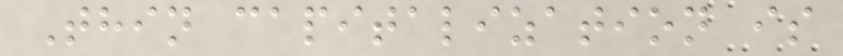Thin capitalization is
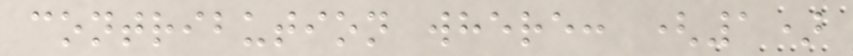contribution where: (1)
